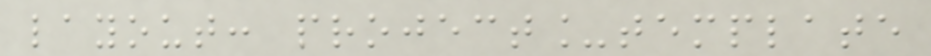layout: project_template
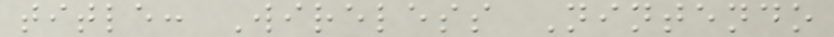title: Wireless Nintendo
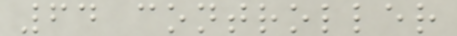64 controller
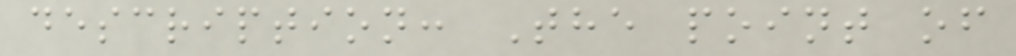description: The point of
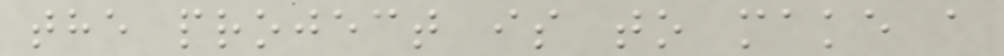the project is to make a
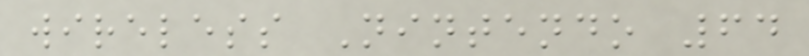wireless Nintendo 64
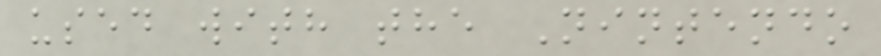used with the Nintendo
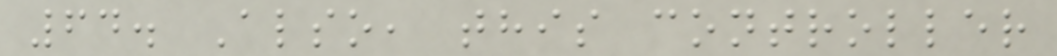64. Also, this controller
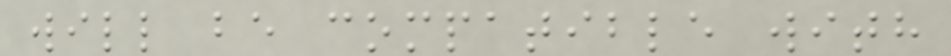will be compatible with
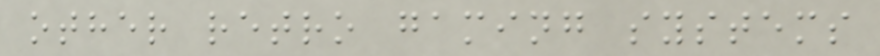other retro gaming systems
